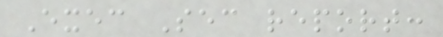Exec Sec report:
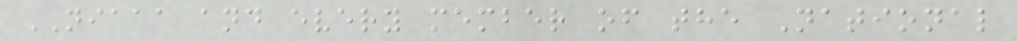NIAAA and every member of the National
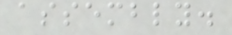assembly.
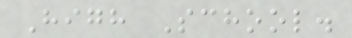High School.
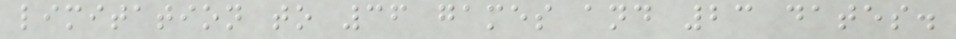limitation to 36 games and 23 dates.
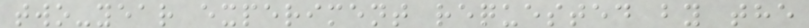two-year experiment requested by the
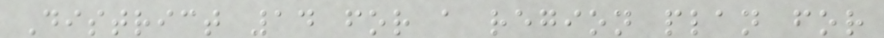District 14 for a region plan for
